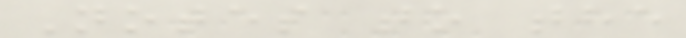Notes to the
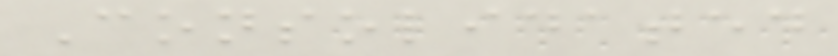Consolidated
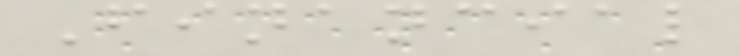Financial
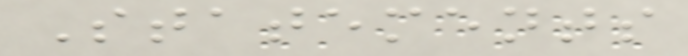Statements
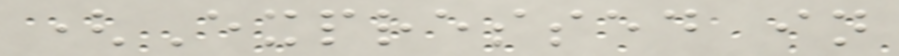(Expressed in
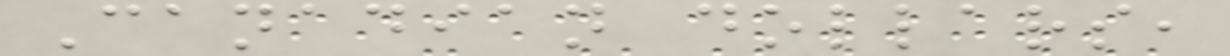Canadian dollars,
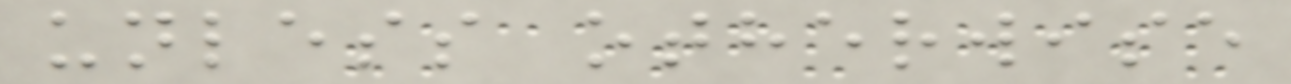unless otherwise
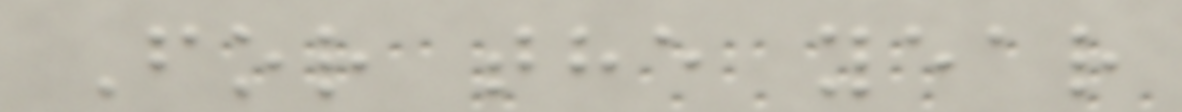For the year
